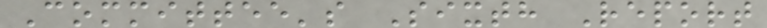Committee's Sixth Report
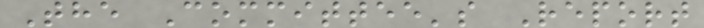The Committee's Report
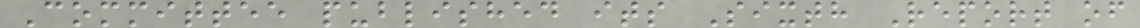Committee published its Sixth Report of
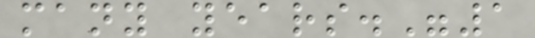many years."1
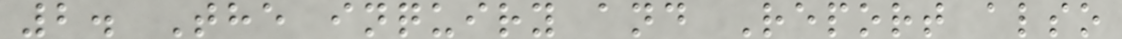2. The inquiry and Report also
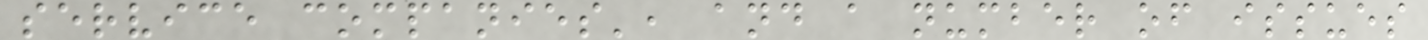service companies', and a number of issues
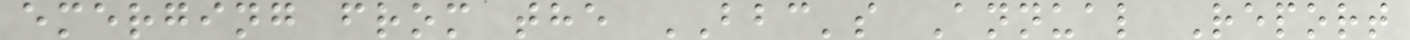emerging from the BBC's Annual Report
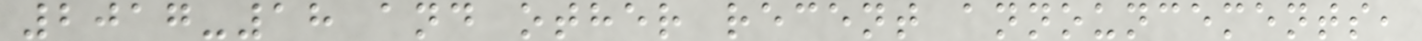2017-18 and other recent announcements,
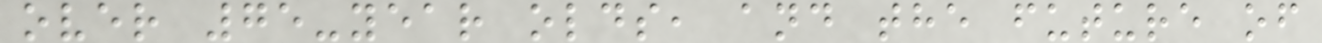over 75-year olds, and the future of
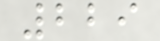229
